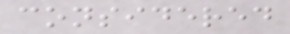considered
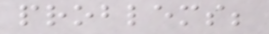problems;
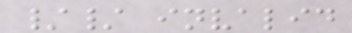// invalid
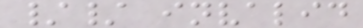// invalid
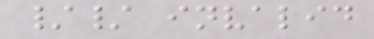// invalid
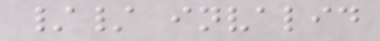// invalid
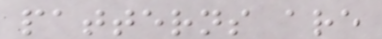patterns are
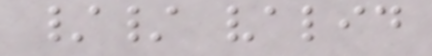// valid
